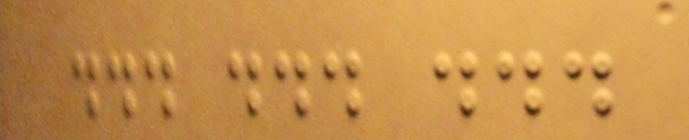... ... ...
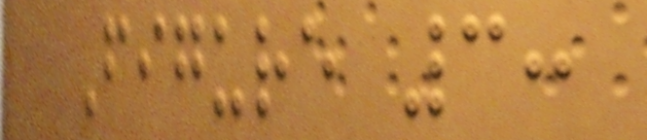Figure 3:
